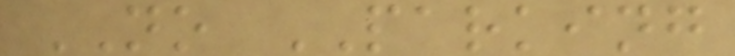NO PARKING
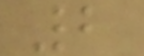2
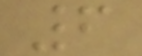6
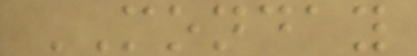MONDAY
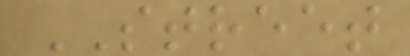STREET
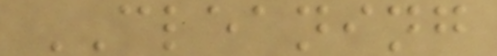CLEANING
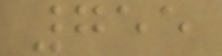755
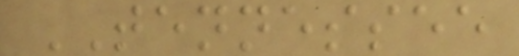TENNESSEE
